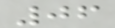06
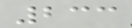233
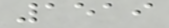1519
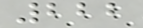222
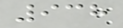938
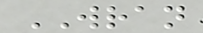WRAN
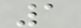1
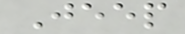Jeep
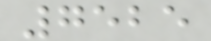7525
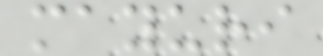mayuri
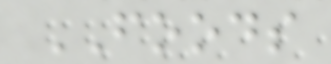FOODS
